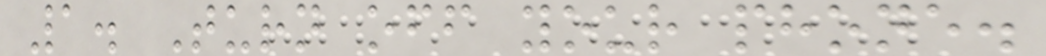1. Turn off your phone.
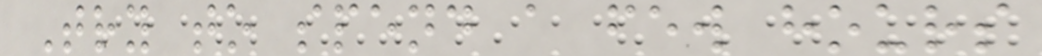Try to spend a few hours
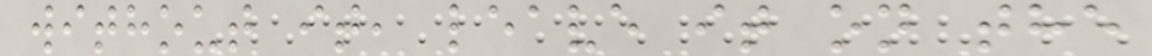without it, leave it on the
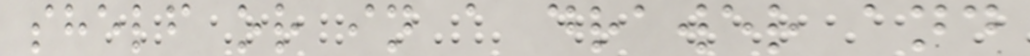shelf or in a drawer and
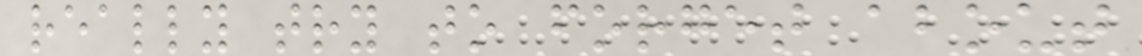really try to forget about
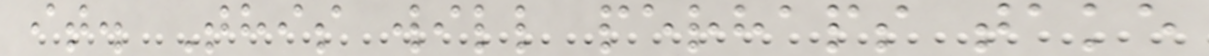it. This will perhaps take
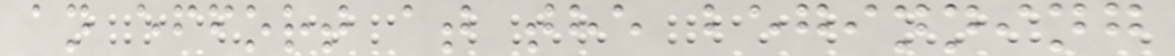an effort at the beginning
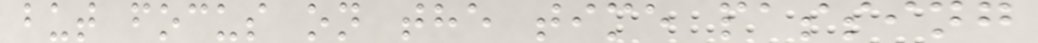but focus on the time passing
